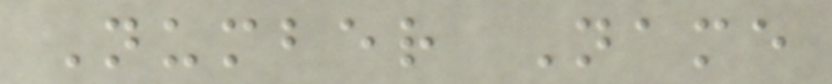Number Name
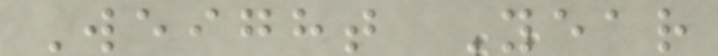Weight Year
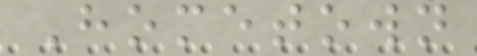Hometown
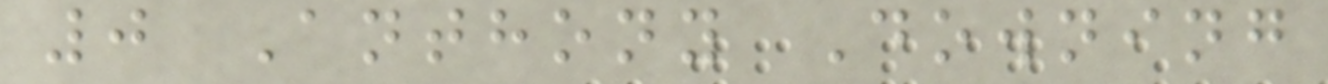0 Anthony Downing
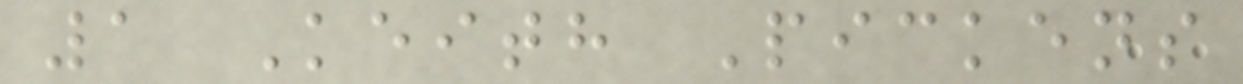1 Keith Pickens
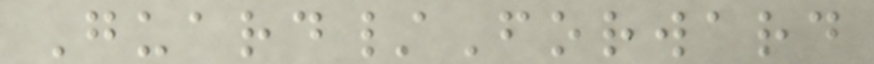Guard/Forward
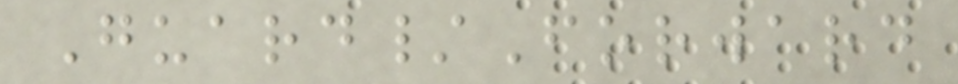Guard/Forward
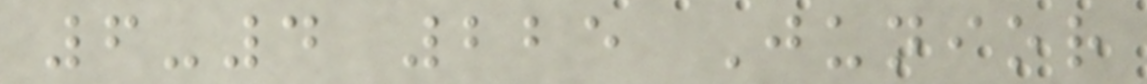6-4 225 Junior
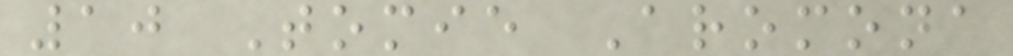10 Tomie Aromona
